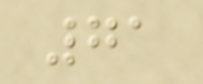71
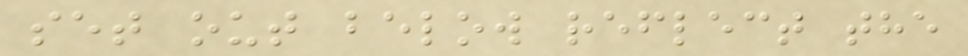set out below reflect the
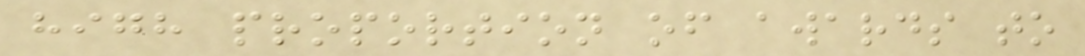high proportion of awards to
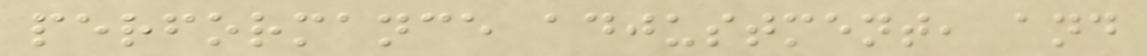performance adjustment, and
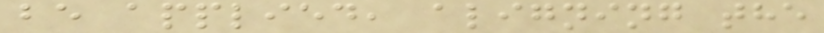be applied, aligning the
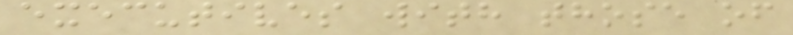executives with those of
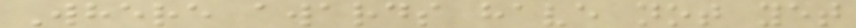Where awards have not yet
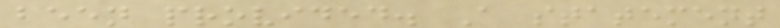been provided. A statement
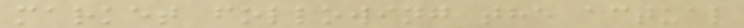market following the actual
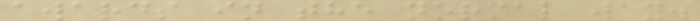awards in the normal way.
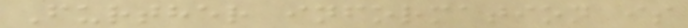Further information is
